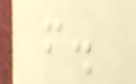f.
